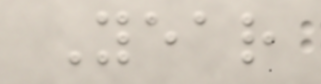Year
